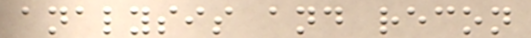analysis and recon
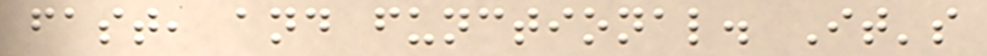fast, and functional. It's
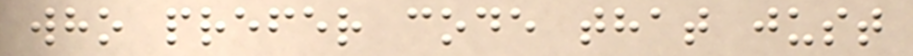who prefer code that just
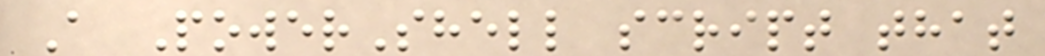A PowerShell script that
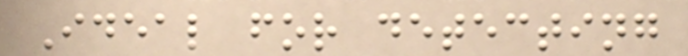Ideal for detecting
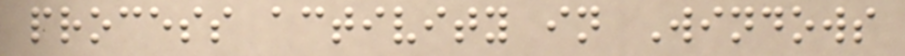process activity in Windows
